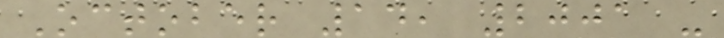October 14, 2001 -
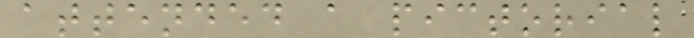attended a pictorial
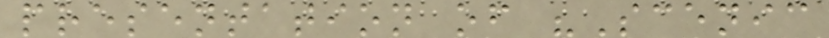presentation of "Scenic
